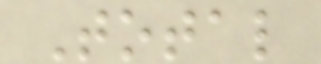Total
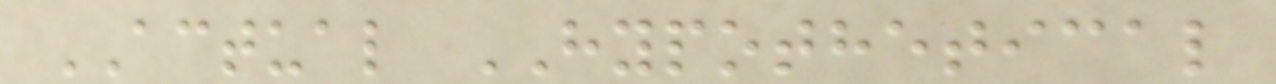ACTUAL HYPOTHETICAL
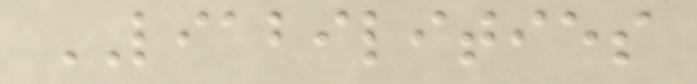LIABILITIES
